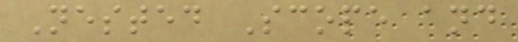Nested Scope and
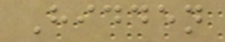Hidden
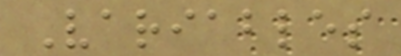Variables
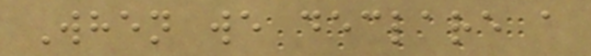When we declare a
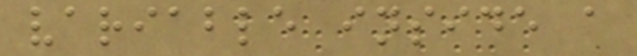variable inside a
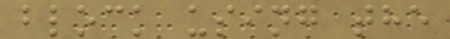block using the
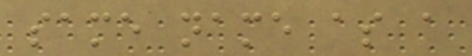same name as a
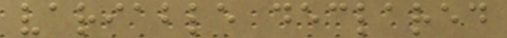variable declared
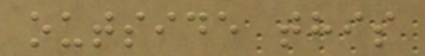outside this
